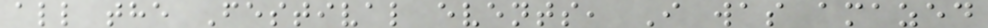all the Festival events, I was amazed
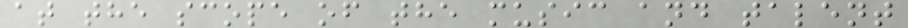at the scope of the music and talent
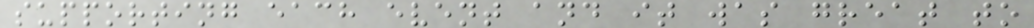supporting each event and it was great to
